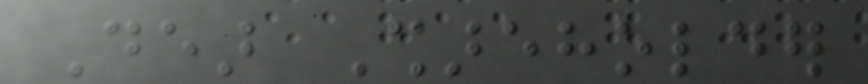Dear Shareholder
